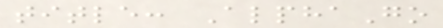title: AlphaGo
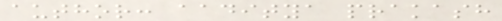author: aaditya prakash
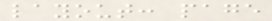layout: page
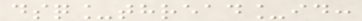dsq_thread_id:
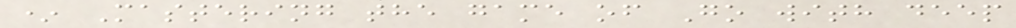* Mastering the game of Go with deep
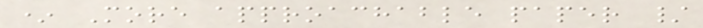* More approachable paper /
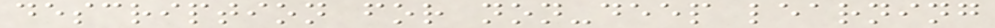description for non-deep learning
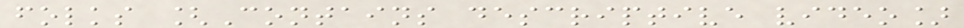folks [Contains descriptive video]
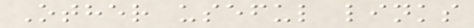Other useful links
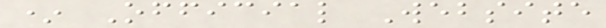* Official Website
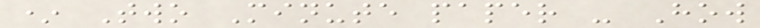* Two Minute paper - How
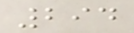294
